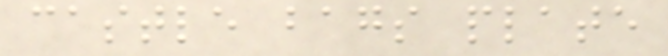castle bags plate
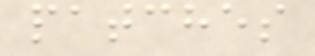patches
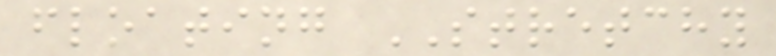floating STRETCHY
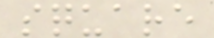square
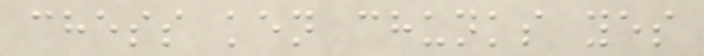chess ken chunks yes
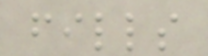fills
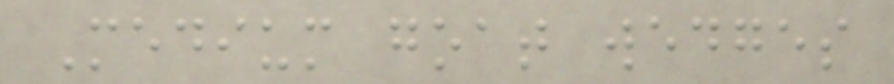Medium goat wedges
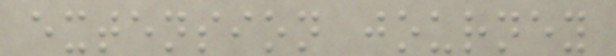extension journey
